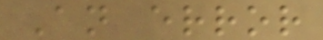An error
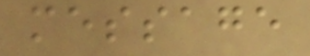message
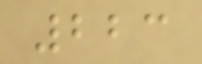223
